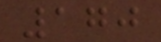170
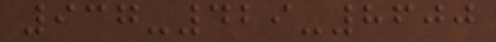937-429-8600
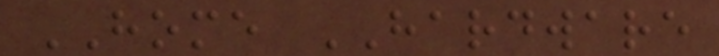HOME HARDWARE
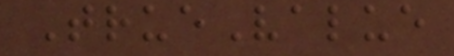TrueValue
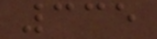335
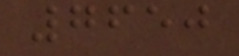7650
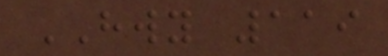HWY 119
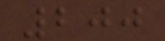200
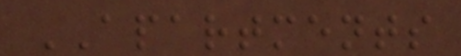APARTMENTS
